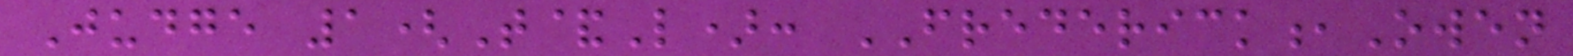Judge 1(T&L): FREDERICK,Owen
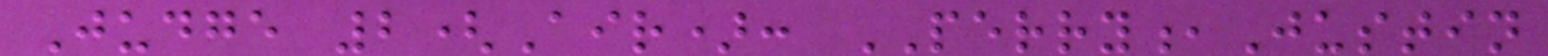Judge 2(Air): PERRY,Justin
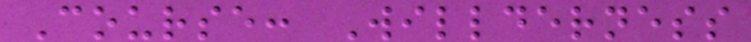Course: Willderness
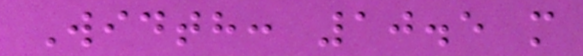Width: 10.5 m
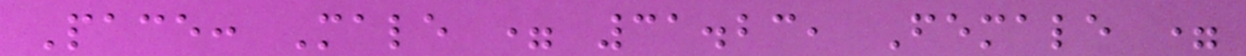Pace: Male = 31.23, Female =
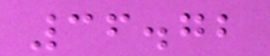36.72
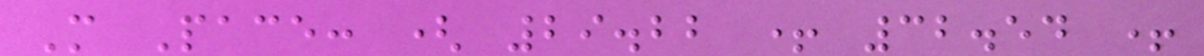M Pace: ( 29.22 + 32.54 +
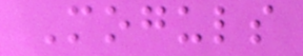Moguls
